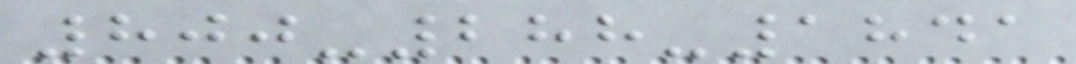800-288-1841
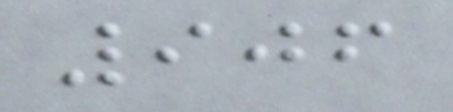906
